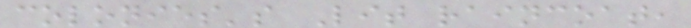colonies's Lit raincoat,
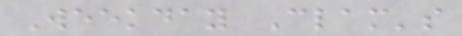Weekday Clam's
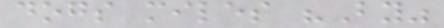dogs miles "By"
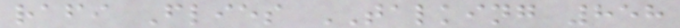rafi Flies TALKING 858
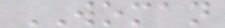WOMAN
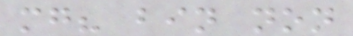mg? bin non
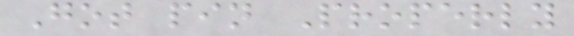Got pin Properly
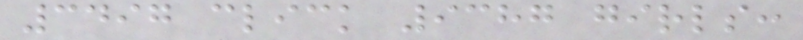3497 click 9387 girls:
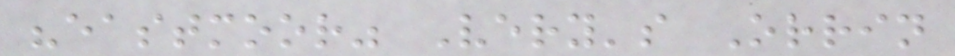"eastmoor" Very's Orrin
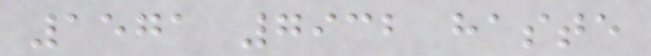1571 7932 haste
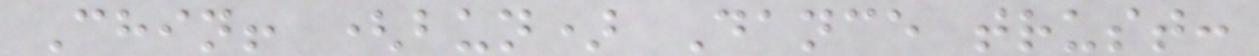Chin! (bun) Dance trust:
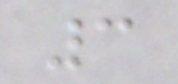3
